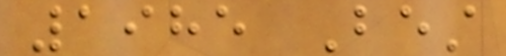1985 Best
